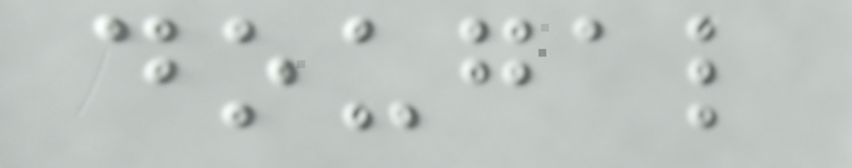dougal
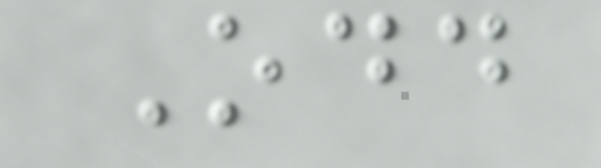Odd
